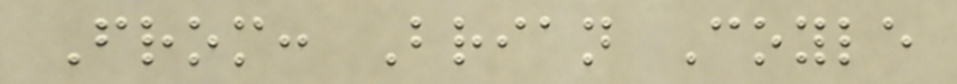From: Brian Coyle
